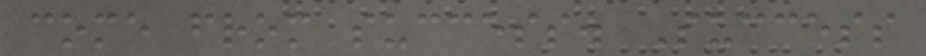come from success. Success
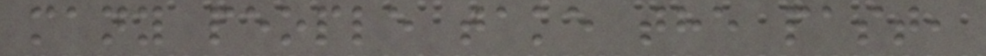many people take the past,
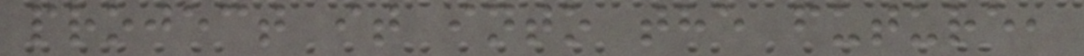project it into the future,
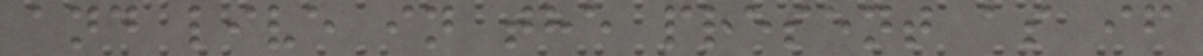and live in the present as if
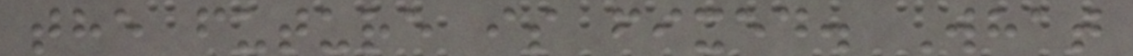the future is fixed. What
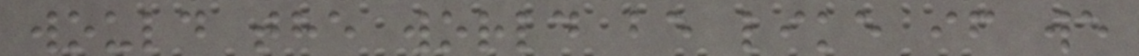would the world be like if we
